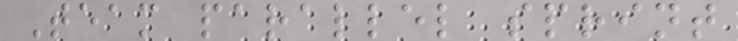Team parallel sprint
